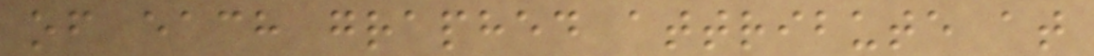of each graphed attribute at
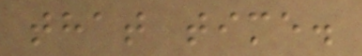that time.
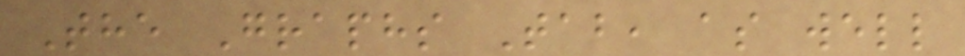The Graphs Tab, as well
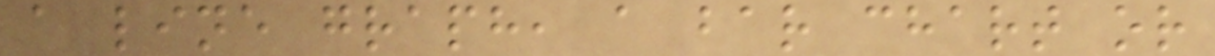a line graph, a bar chart or
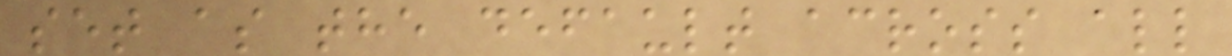set as the default across all
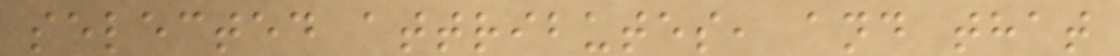selected attributes, and that
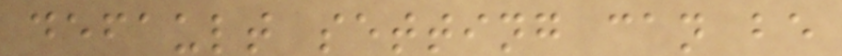default setting can be
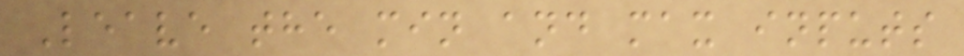Leave the min and max inputs
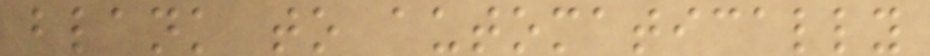blank to automatically
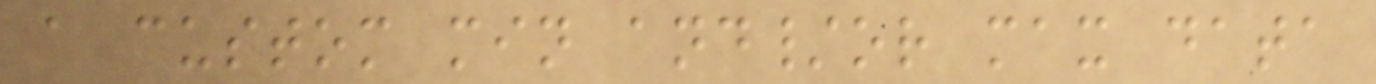a custom min and/or max data
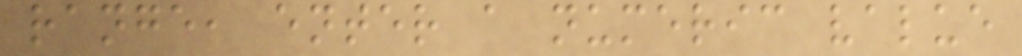range, enter a numeric value
